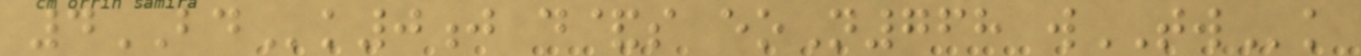4BDk0j d&s eoN768 wTWk
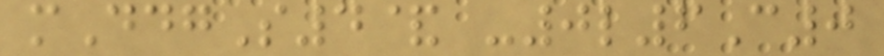mDdgS4& -0l6C0
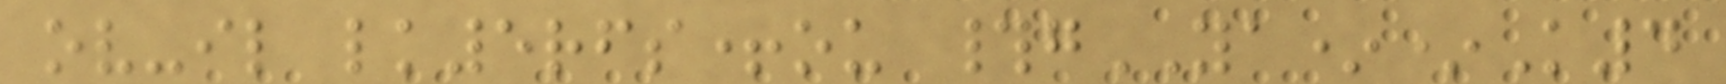ov-il lk5rfs+ou #gYA**K4
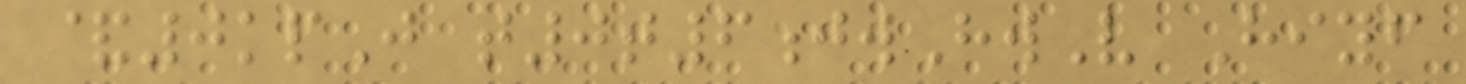&0kpJ t0t6jwHwV Hiyf
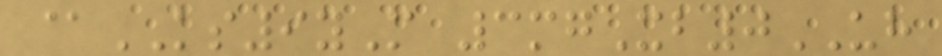@KS9yM 3mgXb0UH
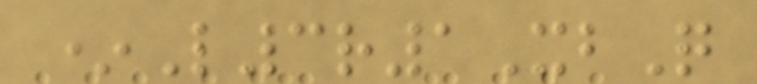*L3r1XbQ
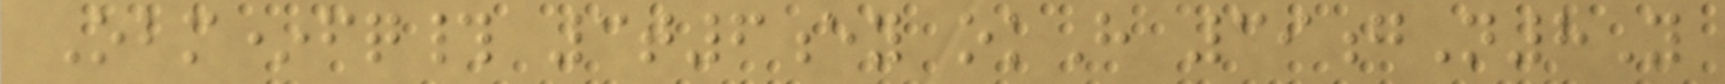Obm*fq# 3t6ey okH 39gN8Y
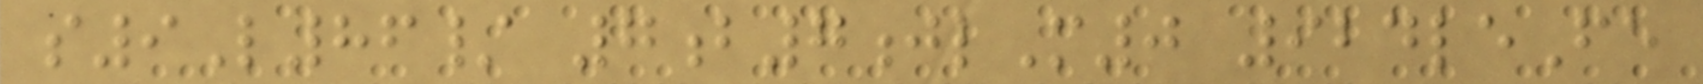s9L86/ 7b7jlM0 924leFe
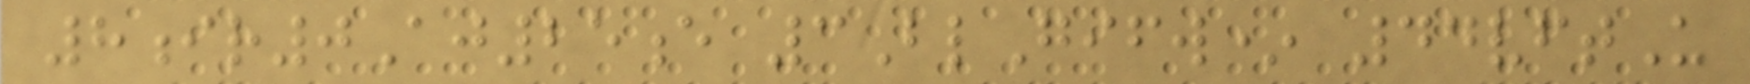8ir0Aj25e 3BlGifw* 44vftU
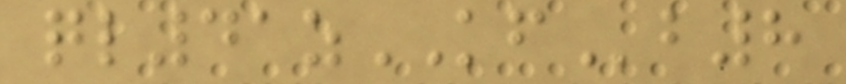ql41zKFb8
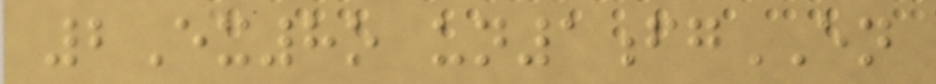2Ex8o un1fgEN
